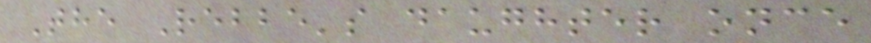The Rebbe's daughter once
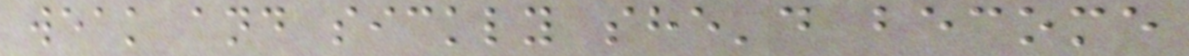weak and sickly she'd become
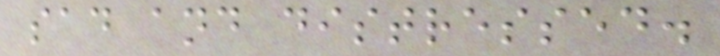sad and distressed.
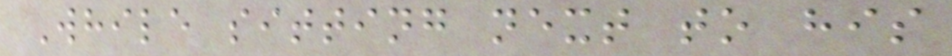While sitting next to his
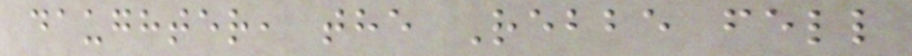daughter, the Rebbe fell
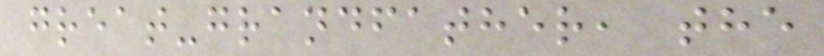great-grandfather, the
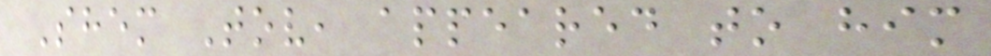Shem Tov, appeared to him
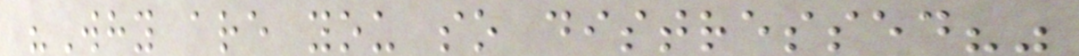"Why are you so distressed?"
